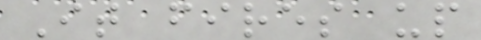It fires up
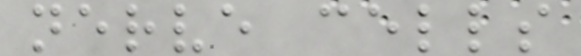nerve cells
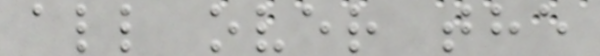all over the
